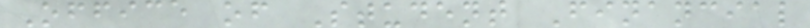Office of Student Financial
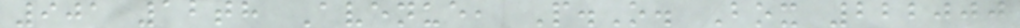901 12th Avenue, P.O. Box 222000
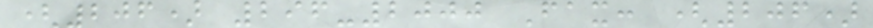(206) 296-2000 Fax: (206)
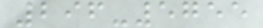296-5755
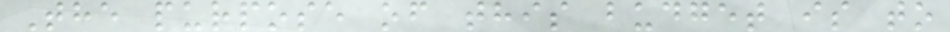The purpose of this budget is to
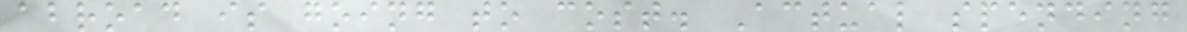abroad is going to cost. Actual spending
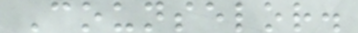Counselor.
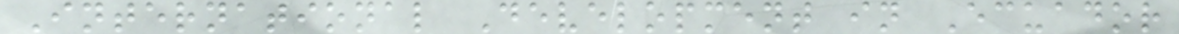International Development in Ecuador
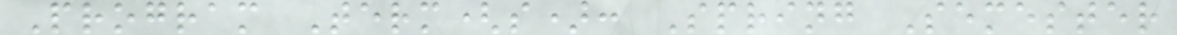Program Term(s): Spring Semester
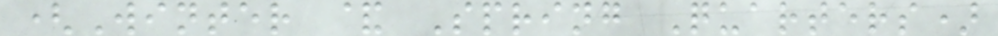(Winter & Spring Quarters)
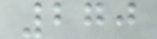270
